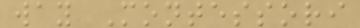way Montessori
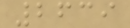2639
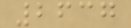2637
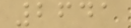2641
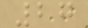27
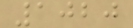1020
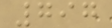797
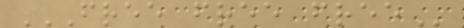FREE FREE FREE
